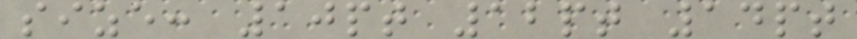size: 10pt 12pt 14pt
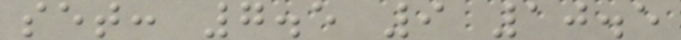set: 7.5 9 10.5
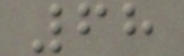68
